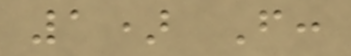1) From:
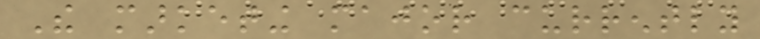The marketing major currently
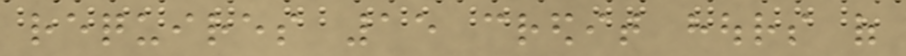requires 15 credit hours of
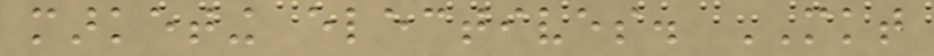marketing electives. MKT
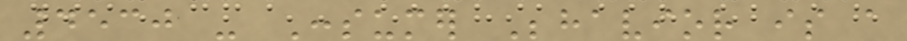4530 - Consumer Behavior is a
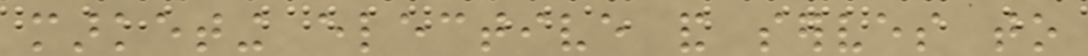marketing elective and serves to
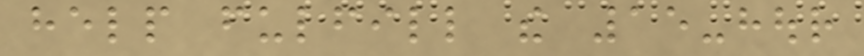help fulfill the 15-hour
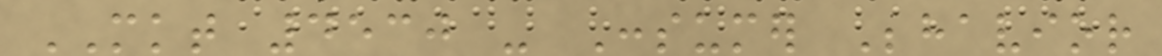MKT 4530 - Consumer Behavior
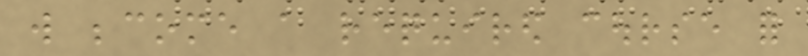will become a required course for
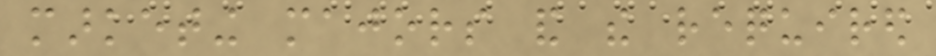marketing majors and the required
